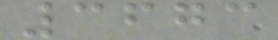3673
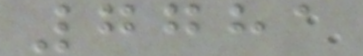7781
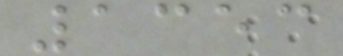1353
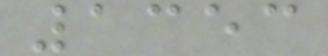1353
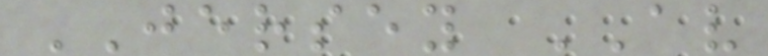JERSEY AV
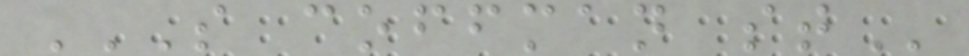S COFFMAN ST
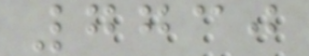7730
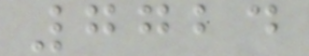7724
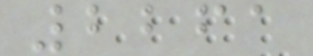2261
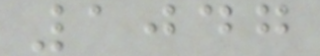1047
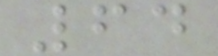64
